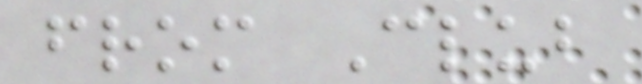from Club
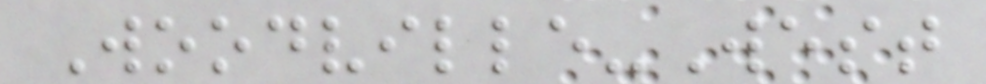Woodville-West
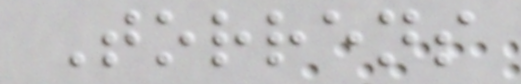Torrens
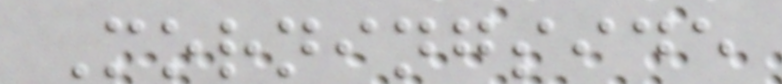Morningside
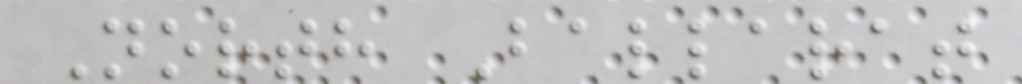North Ballarat
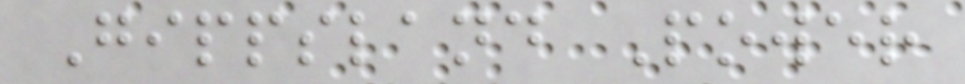Gippsland Power
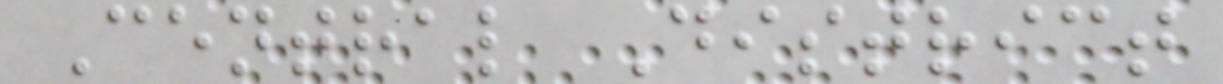Central District
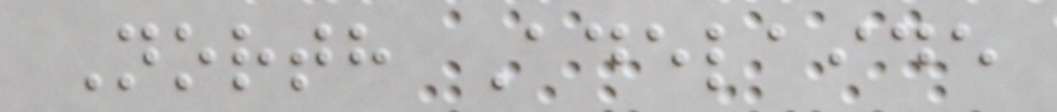North Adelaide
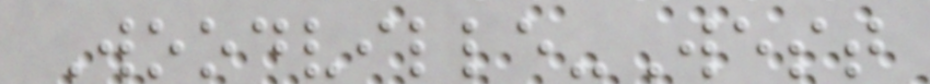Woodville-West
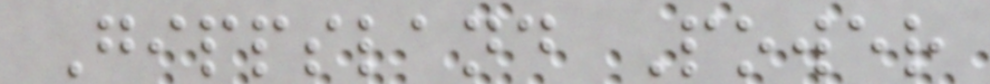Gippsland Power
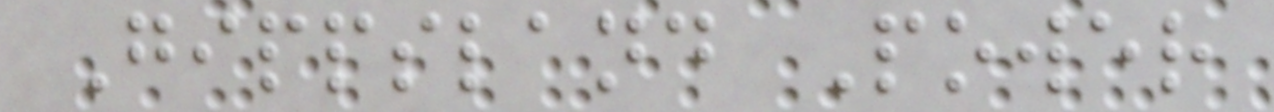Gippsland Power
